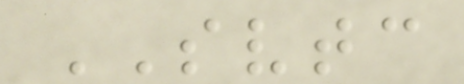SVTC
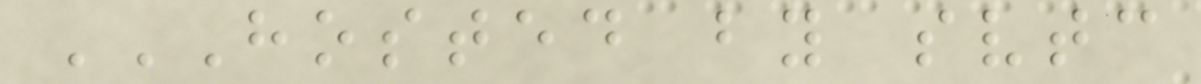HOSTED BY SVTC
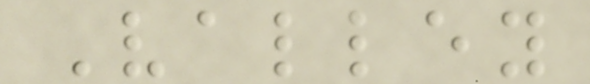Valley
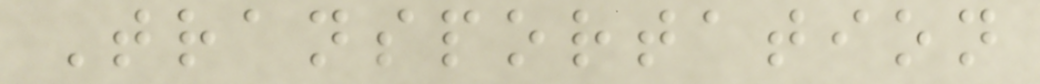Transportation
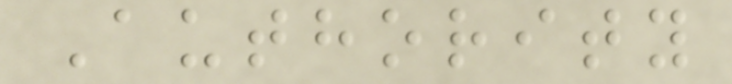Authority
